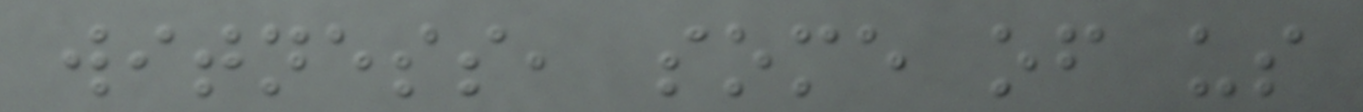witness, some of us
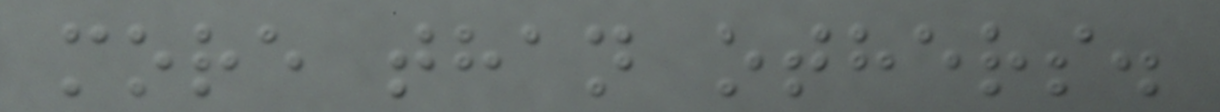more than others.
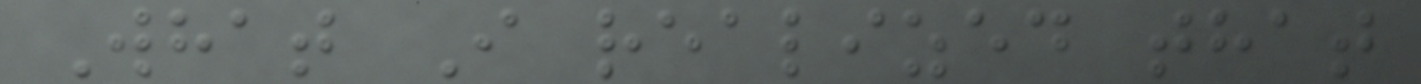What I realized that
